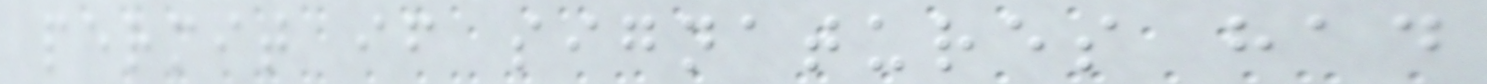permit if signatures had
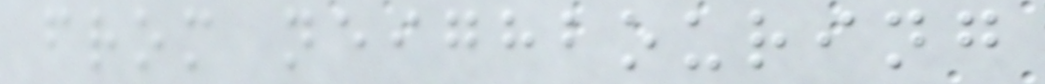from neighbouring
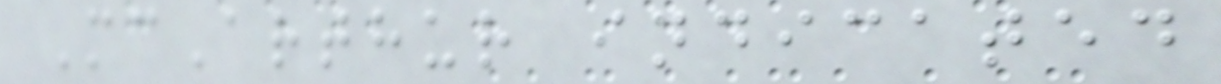McArthur indicated
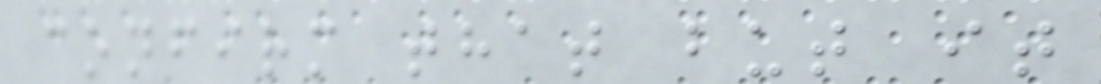confirm that but it
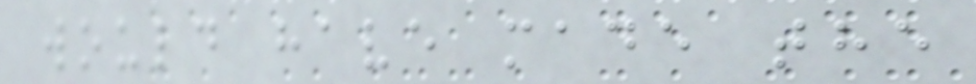would have made the
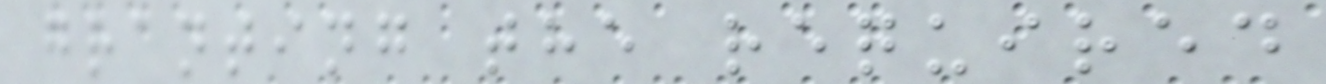granting the required
